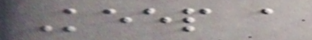Keep a
